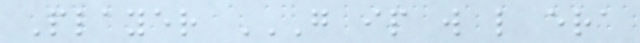Player G IP W L ERA
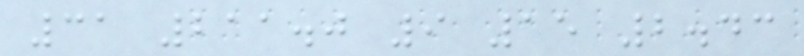31 211.0 9 15 2.43
